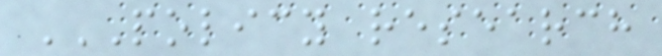POLICY RESEARCH
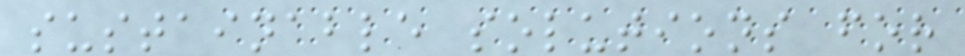sustainable solutions for
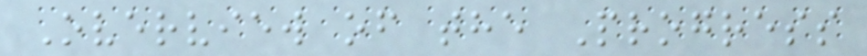Overview of the Progress
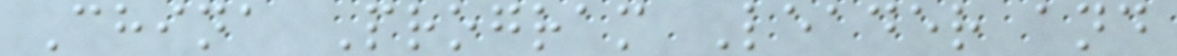China Program Leader and
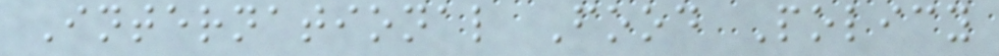International Food Policy
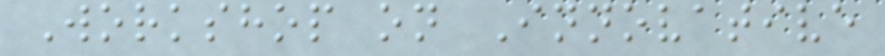Workshop on Innovative
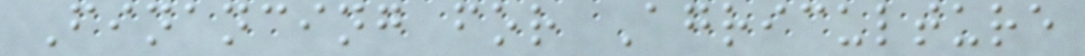Financing for Agriculture
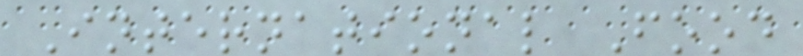International Food
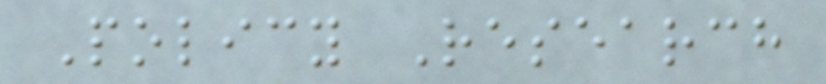Policy Research
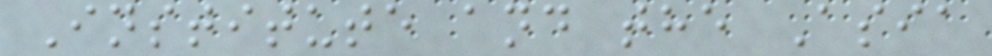Institute and the Asia
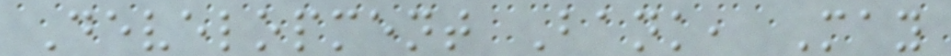Development Bank, May
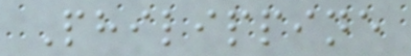Philippine
